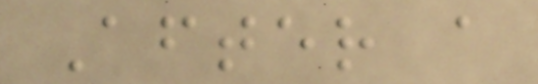After a
